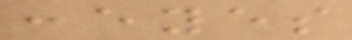:eyes
